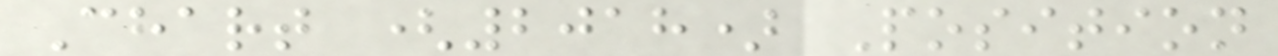Chart (2018) Position
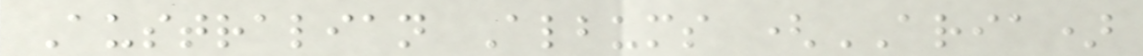Australian Albums (ARIA)
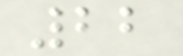22
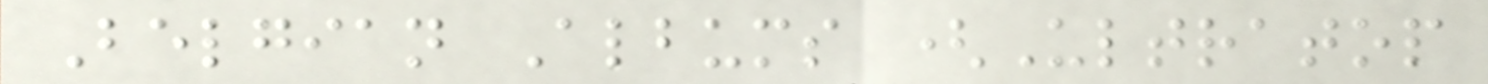Belgian Albums (Ultratop
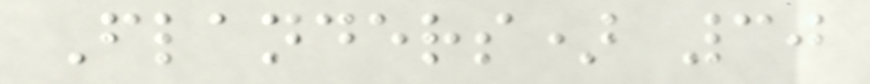Flanders) 30
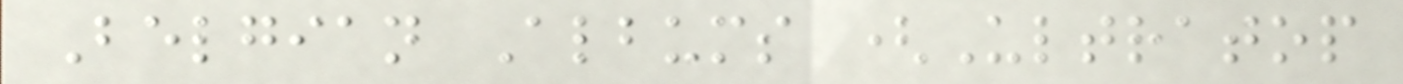Belgian Albums (Ultratop
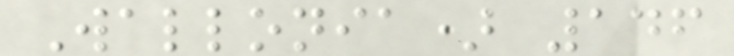Wallonia) 146
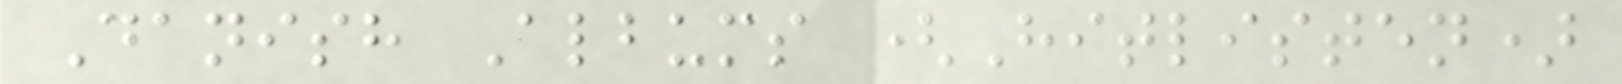Danish Albums (Hitlisten)
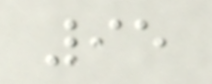95
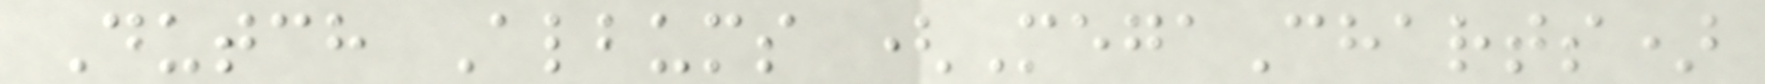Dutch Albums (MegaCharts)
